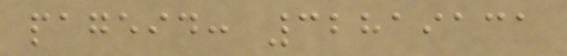pageid: 32819131
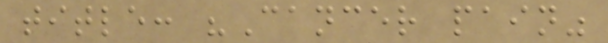title: "Cancer pain"
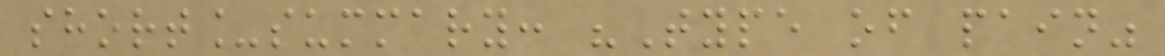short_summary: "Type of pain"
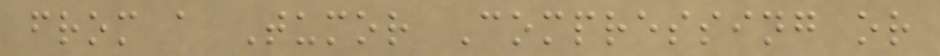from a Tumor Compressing or
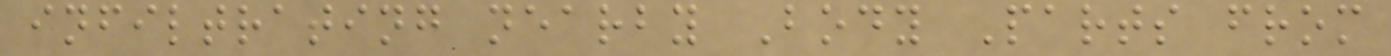infiltrating nearby Body Parts from
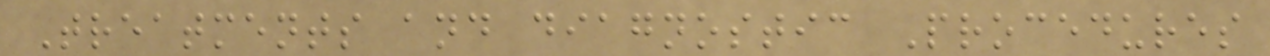Treatments and diagnostic Procedures
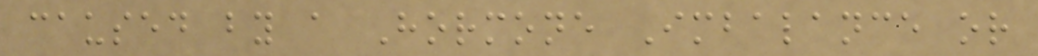caused by a Hormone Imbalance or
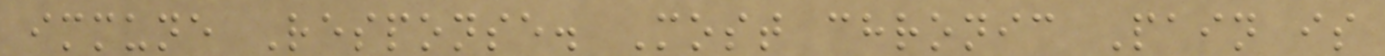immune Response. Most chronic Pain is
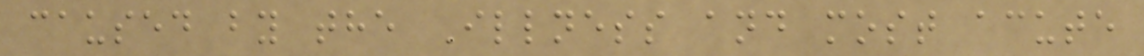caused by the Illness and most acute
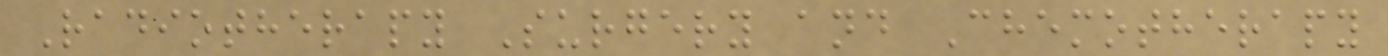Radiotherapy Surgery and Chemotherapy
